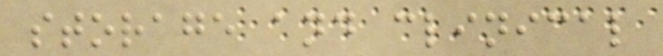storage and clinical
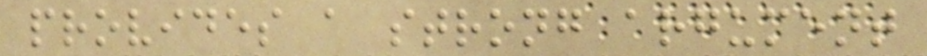provides a strong argument
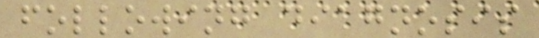following diagnosis
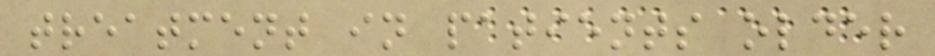treatment in patients older
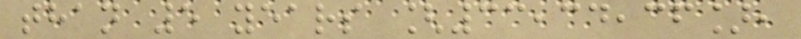than 5 years [33,34,36],
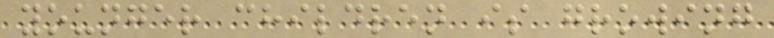younger children is growing
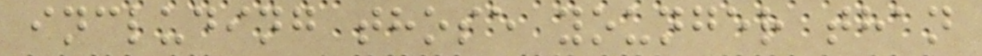including those younger than
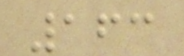163
